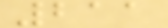211
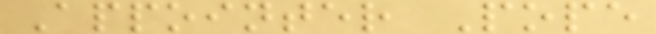Appointer Pope
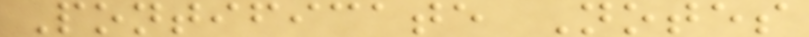Pontificate Notes
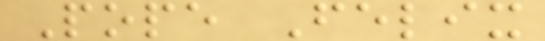Pope Felix
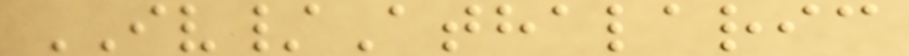IV/Athalaric
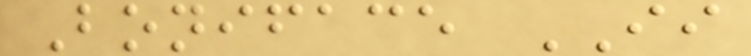Boniface II
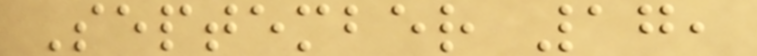September 17,
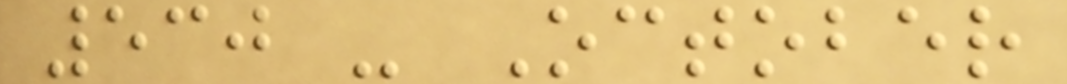530 - October
